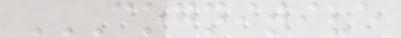COGNITIVE
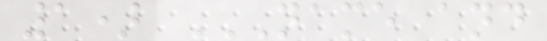1) NAME AND
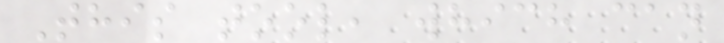This tool, which can
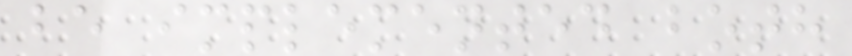be implemented both
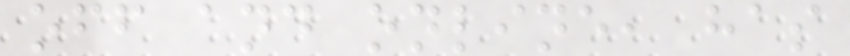off and online, has
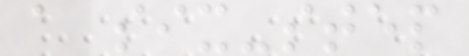a six-step
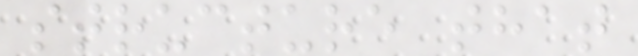structure that
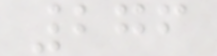276
